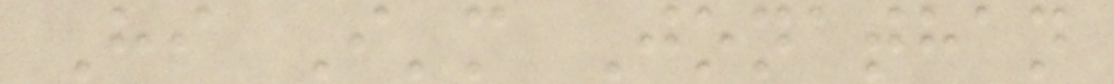Hi I'm Jonathan
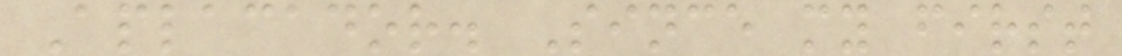Aplacador. Since my first
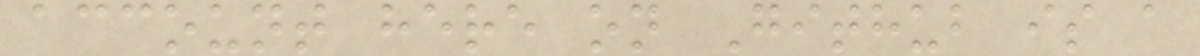account here on Github is a
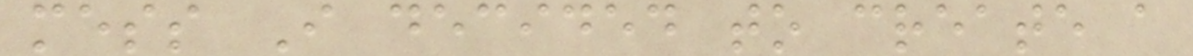mess I decided to create a
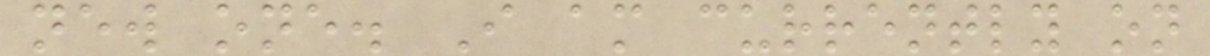new one. I am currently on
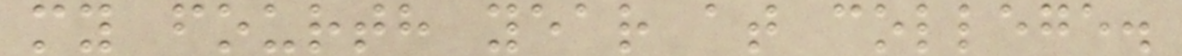my fourth year at college.
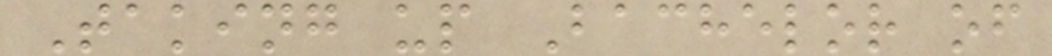Taking up Bachelor of
